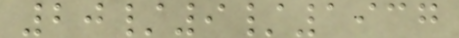20/9/1937
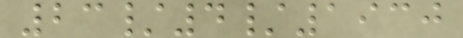23/4/1930
